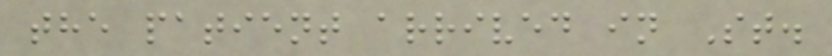the patient arrived in St.
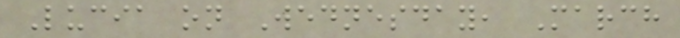Lucia on Wednesday, March
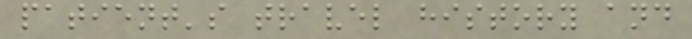patient's travel history and
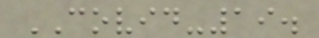COVID-19.
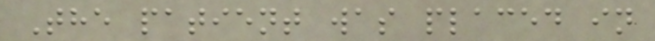The patient was placed in
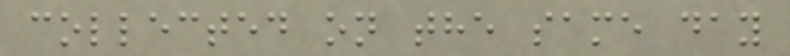collected on the same day
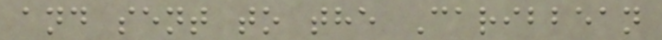and sent to the Caribbean
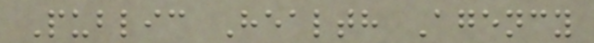Public Health Agency
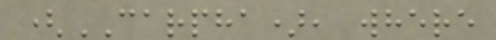(CARPHA), where
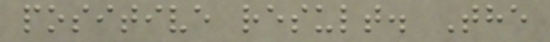positive result. The
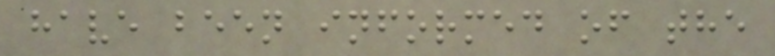have been informed of the
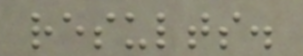results.
